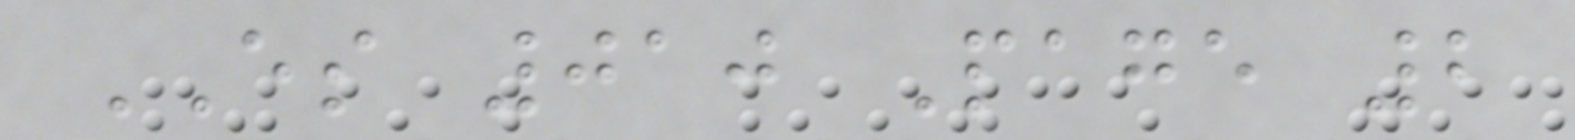ES 010 Page 2
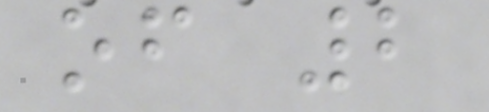of 2
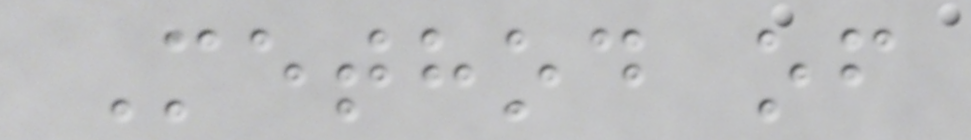Method of
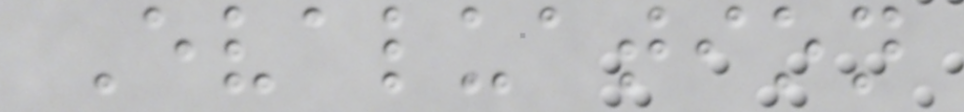Evaluation
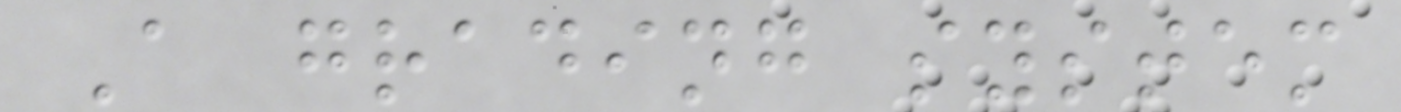A grading system
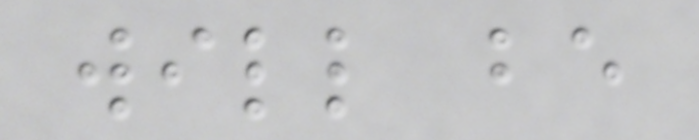will be
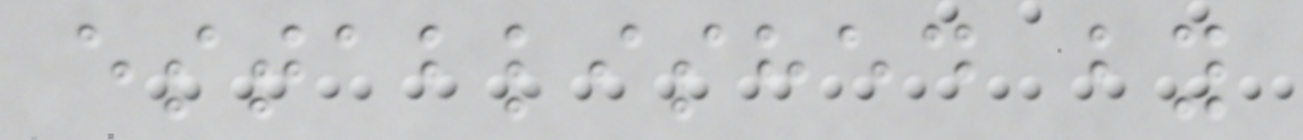established by
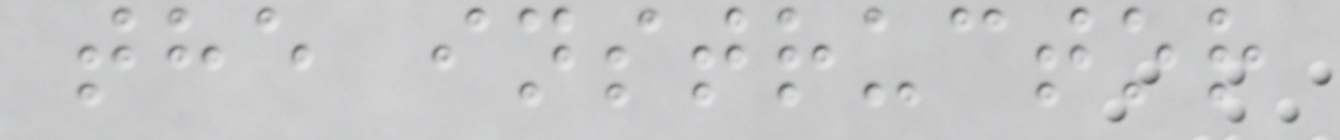the instructor
